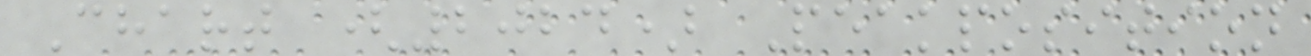Chart (2024) Peakposition
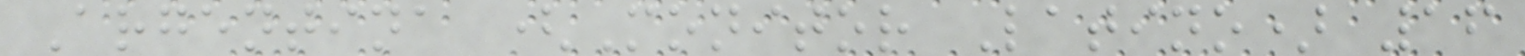Argentina (Monitor Latino) 16
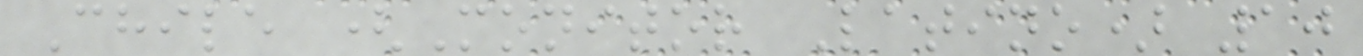Chile (Monitor Latino) 10
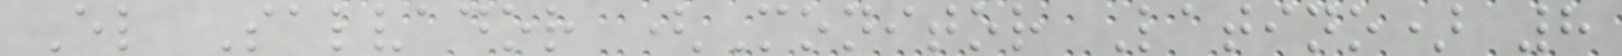El Salvador (Monitor Latino) 8
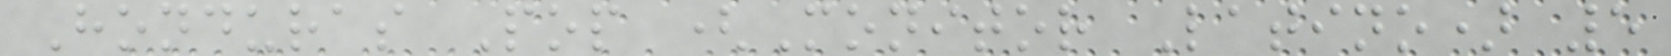Honduras Pop (Monitor Latino) 5
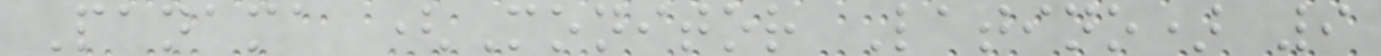Panama (Monitor Latino) 9
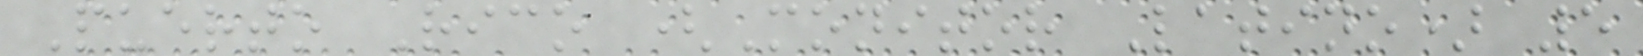Puerto Rico (Monitor Latino) 5
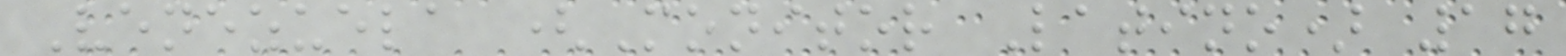Venezuela (Monitor Latino) 17
